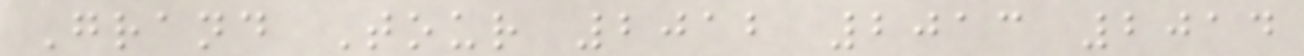Grand Tour 2012 2013 2014
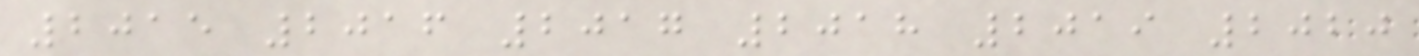2015 2016 2017 2018 2019 2020
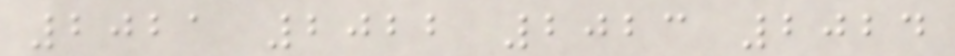2021 2022 2023 2024
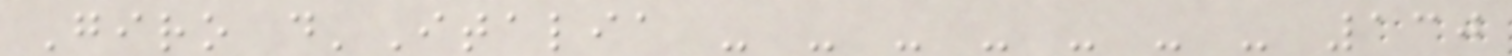Giro d'Italia - - - - - - - 130
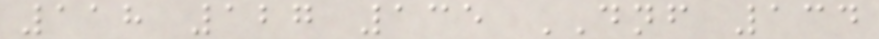118 127 135 DNF 134
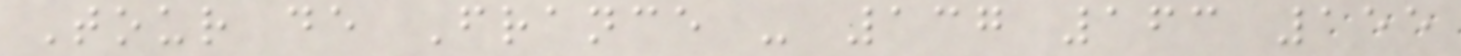Tour de France - 137 163 155
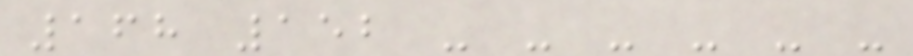168 152 - - - - - -
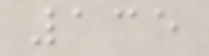135
